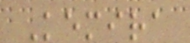Kemira
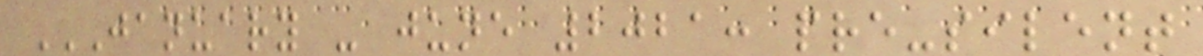JANUARY - JUNE 2021: PRE-SILENT
